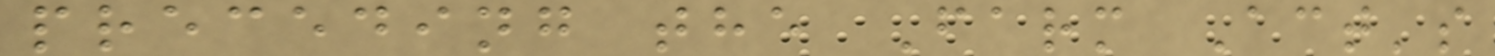preceding the Farm Act's
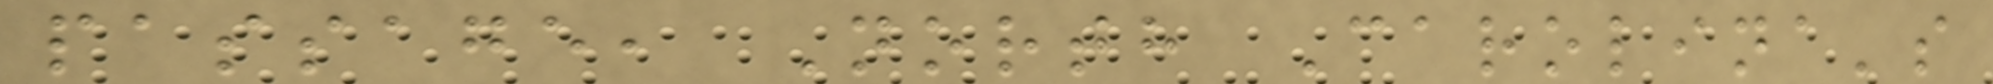passage, North Carolina's
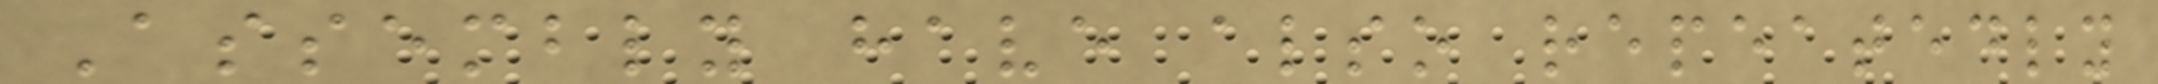Assembly have also repeatedly
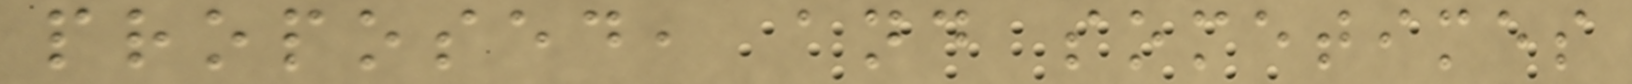proposed, and sometimes
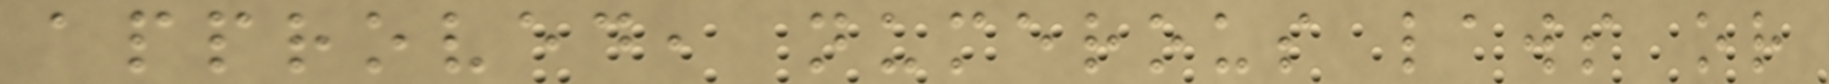approved, numerous laws or
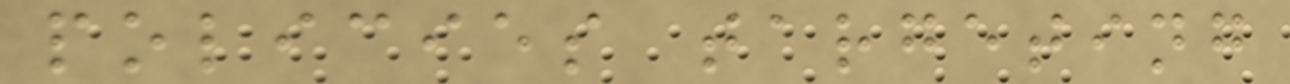policies targeting
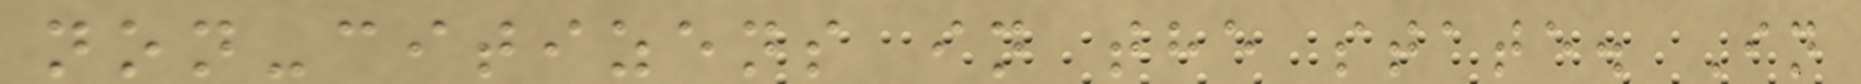non-citizens in the state. In
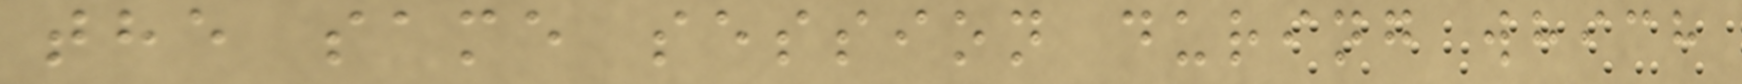the same session during which
